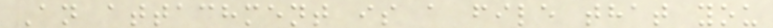An attachment is a file that you
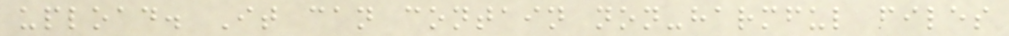upload. It can contain non-harmful files
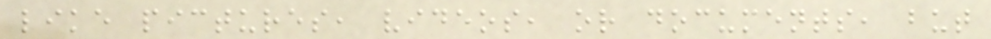like pictures, videos, or documents, but
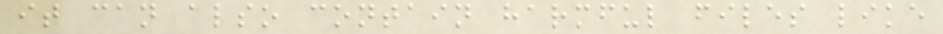it can also contain harmful files like
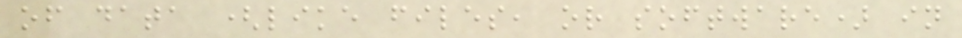of data (like files, or software) in
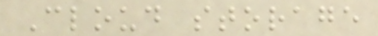Cloud storage
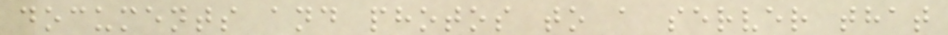documents and photos to a server that
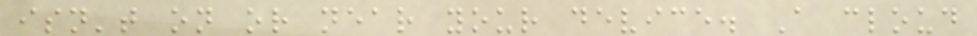isn't on or near your device. A cloud
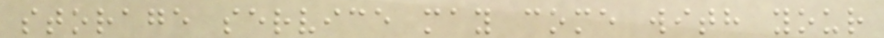storage service may come with your
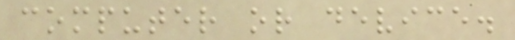computer or device.
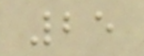25
